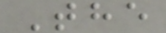The
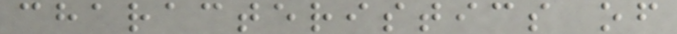characteristics of
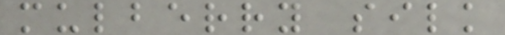mulberry silk
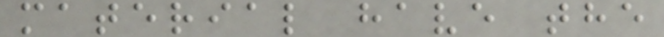material have the
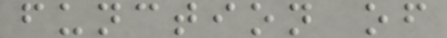function of
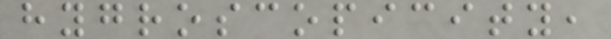hygroscopicity,
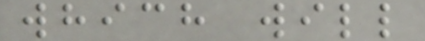which will
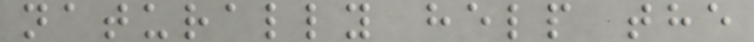naturally help the
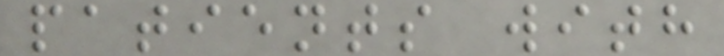patients with
